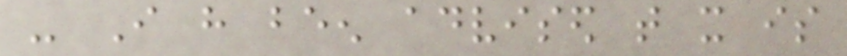- I have been advised that it is
